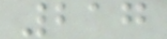217
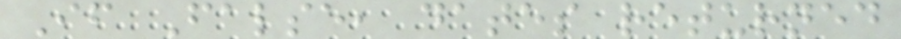If False, dates returned
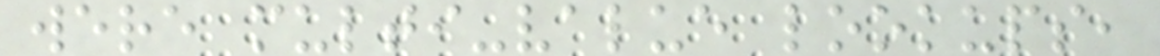were multi-value lookups,
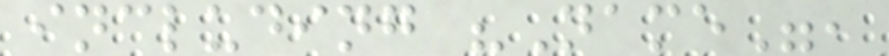including "Name",
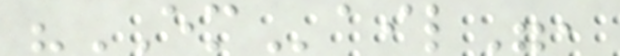"EMail",
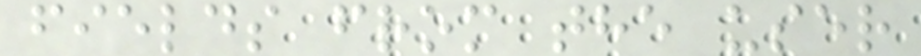fields from the user
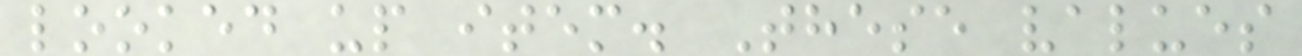looked up item. These values
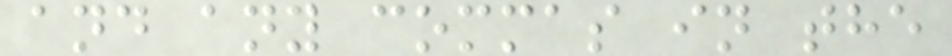and any commas in the
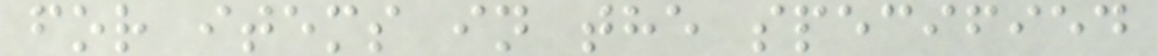for items in the specified
